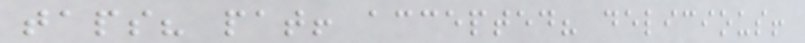taps? pat! accepted? delicious!
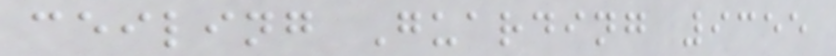ceiling Guarding 9355
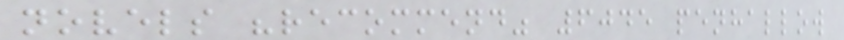novels "recommend" 6045 penhallow
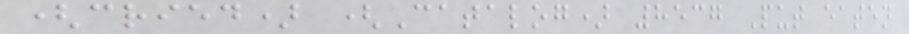(cried) (Catalog) 8537 Put eaten
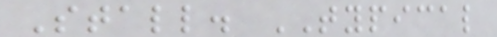Stall. TYPICAL
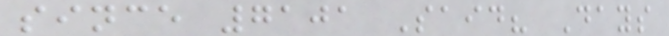since 7101 Said? Days
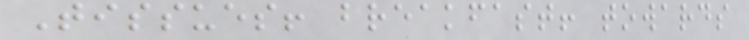Tissues! breakfast! towards
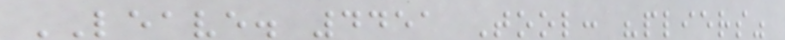LEAVE. 4451 Tool: "pliers"
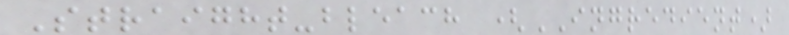Straight-bleach (INGREDIENT)
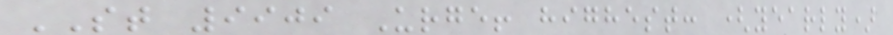ST 9909 Urge! highest: (yearly)
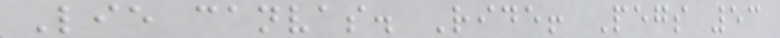Lie canvas. Ride! Pegs 53
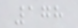178
